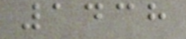1438
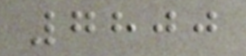7800
